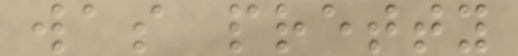was pretty
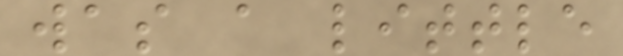was a little
